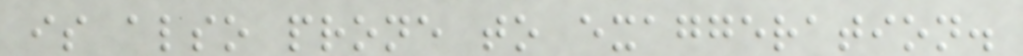is also prone to exaggeration.
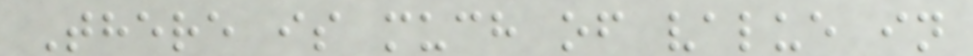There is much of value in
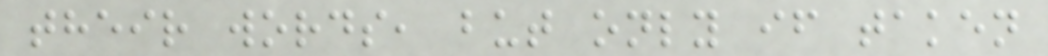their words, but only if taken
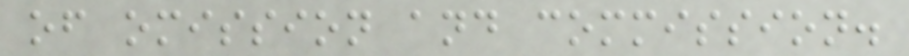of omission and commission.
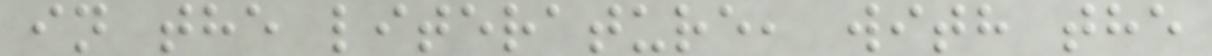in the literature, with the
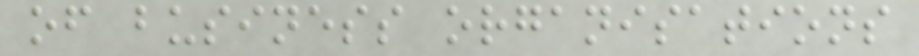of business organisations
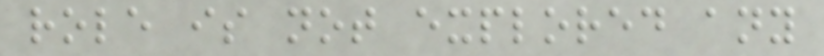role is not explored any
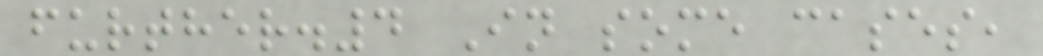further.4 In some cases,
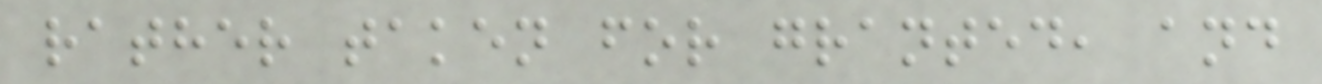rather taken for granted, and
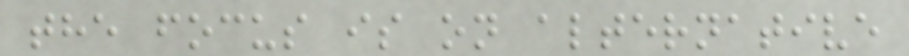the focus is on alternative
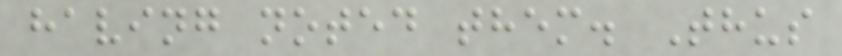having noted them. Thus
